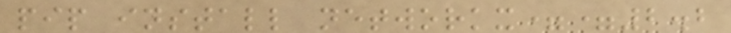pip install networkx==2.2
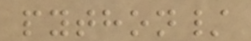python/
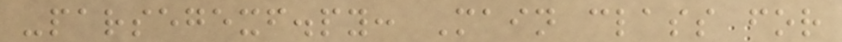-parsegexf.py: Main class for
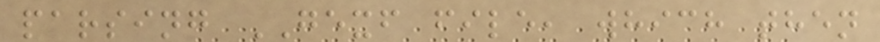parsing GEXF file, which then
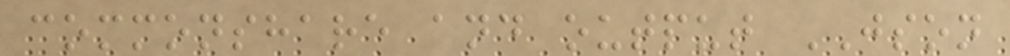commonshare and output JSON
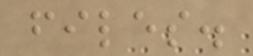files.
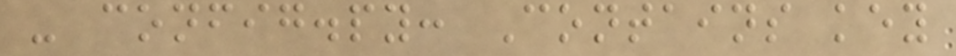- config.py: Contains key
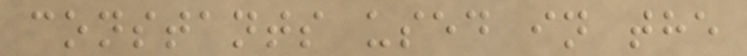constants used in the
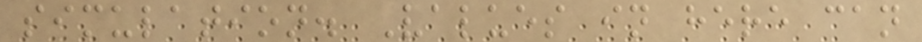simulation. Values in here can
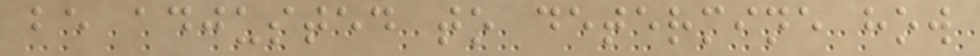be adjusted to determine how
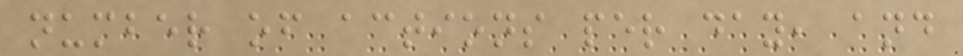number of actions per day, and
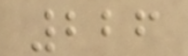226
